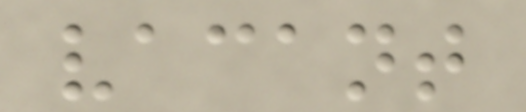vacant
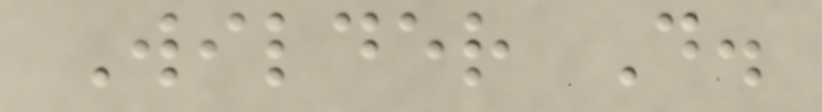Wilder D.
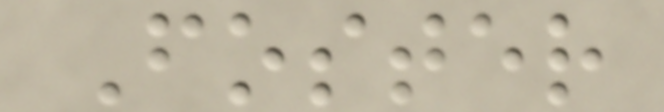Foster
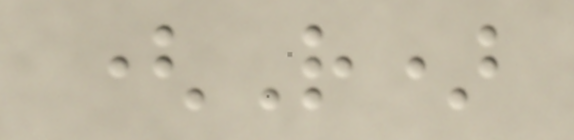(R)
